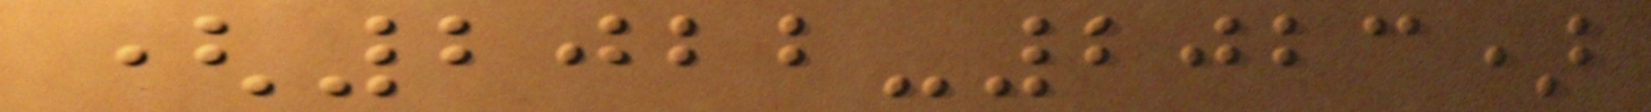(2022-2023)
